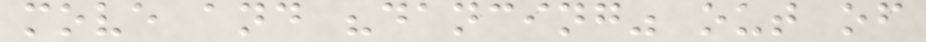move and "dancing" out of
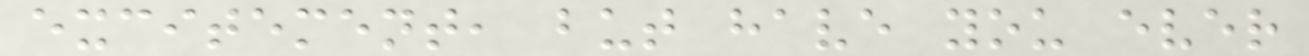excitement, but have you ever
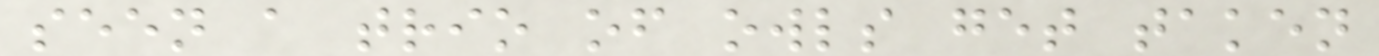seen a trio of owls get taken
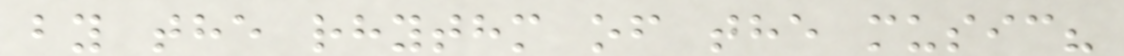by the rhythm of the music?
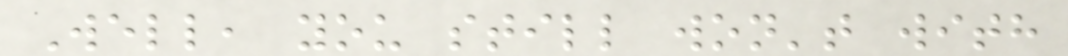Well, you still won't with
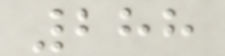288
